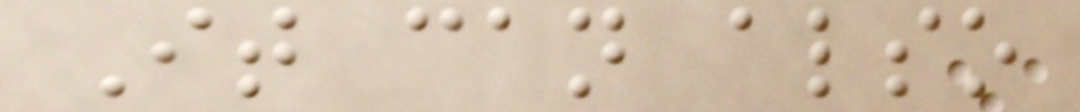It can also
